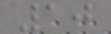10
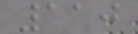110
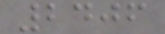2406
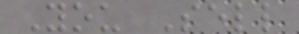You Sell
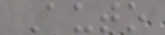Auto
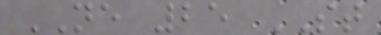NE 25 ST
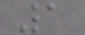1
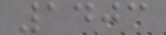1403
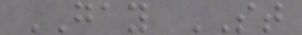GAY ST
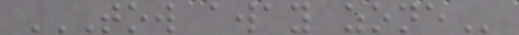TOW AWAY ZONE
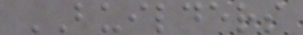BUILDERS
